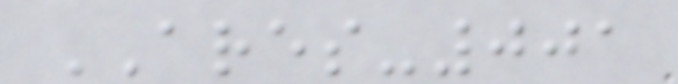ARES-001
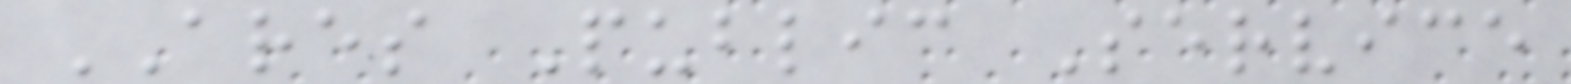ARES Public Service
